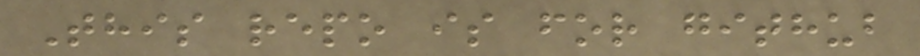This repo is for github
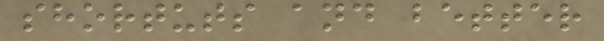shortuts and better
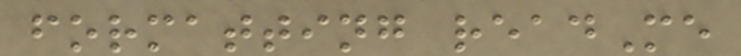formatting readMe
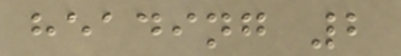heading 2
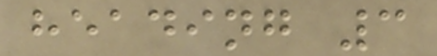heading 3
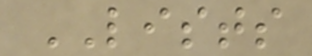LISTS
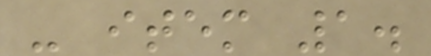- item 1.
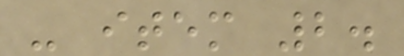- item 2.
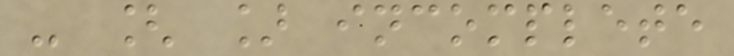- [ ] incomplete
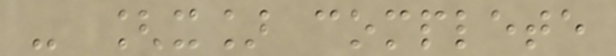- [x] complete
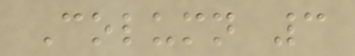Column 3
